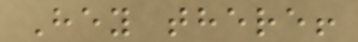Hey there!
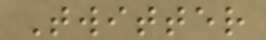Twitter
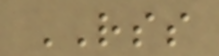RSS
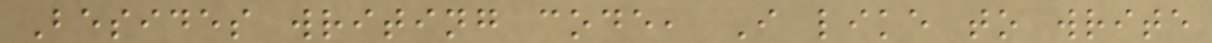Besides writing code, I like to write
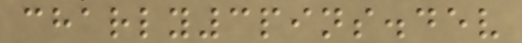charly3pins.dev
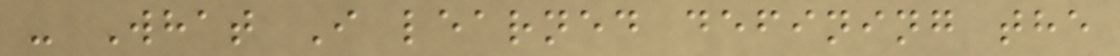- What I learned defining the
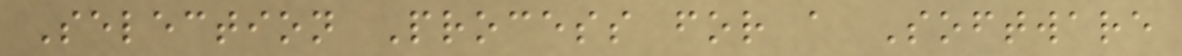Selection Process for a Software
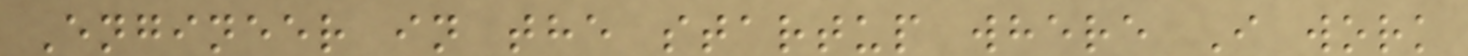Engineer in the startup where I work
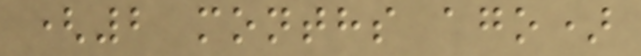(2 months ago)
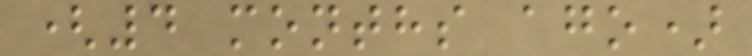(4 months ago)
